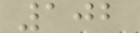102
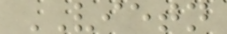VIETN
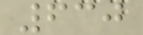630
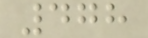478
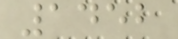1452
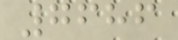7686
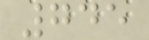745
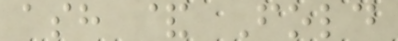ash & Fold
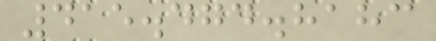415.474.8183
